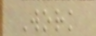Work
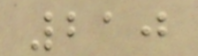210
